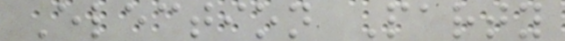Election Party
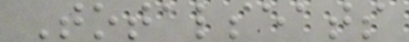Totalseats
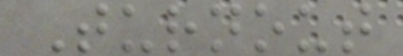Turnout
